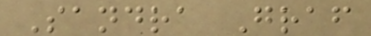Sandra Graf
